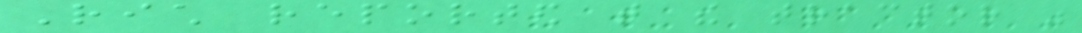Rich reported that the tractor was
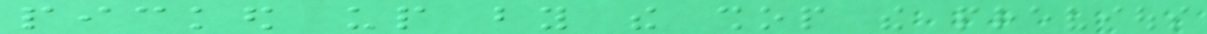picked up by the shop the previous
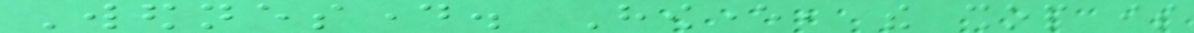Wednesday. However, the shop is
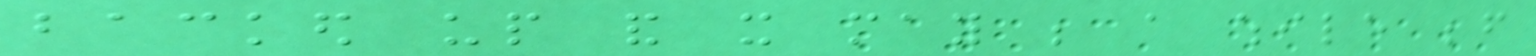backed up and it may be a while before
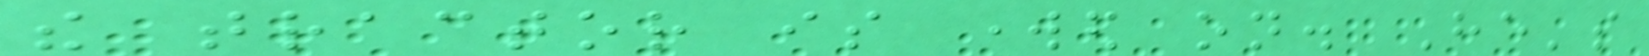the tractor is worked on. He's
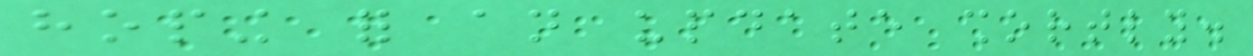hoping for an update shortly.
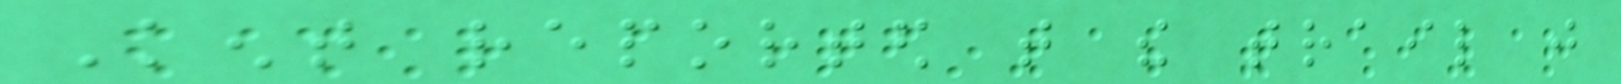Kent reported that the trail just
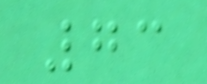73
